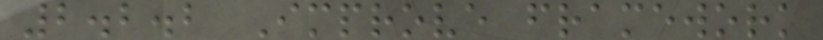2.2.2 Improve framework
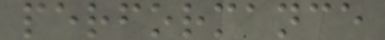performance
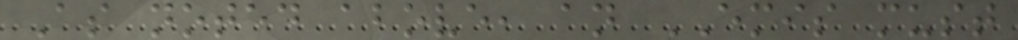As noted above, an EMIS must
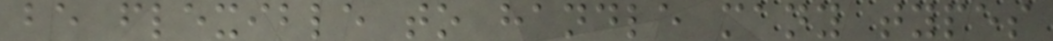be flexible to handle many types
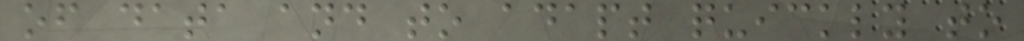of data and to adapt quickly to
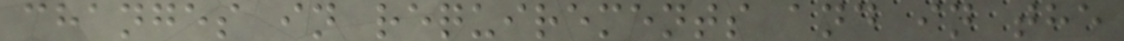changes in requirements and in the
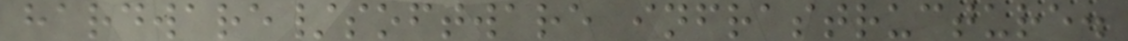hardware/software infrastructure.
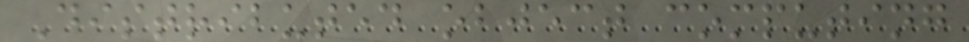Distributed object computing
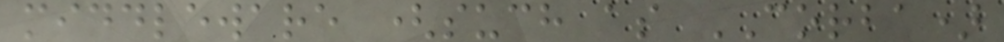middleware (such as CORBA)
